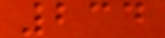234
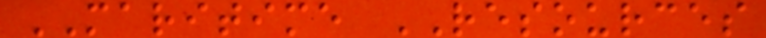MARITIME RESOURCES
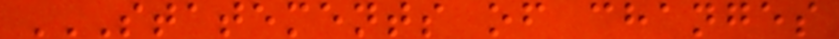STATEMENTS OF CHANGES
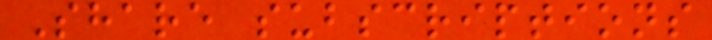Share subscriptions
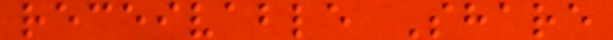receivable Share
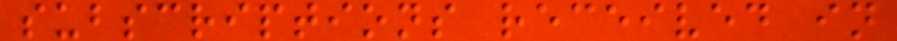subscriptions received in
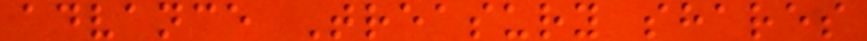advance Treasury shares
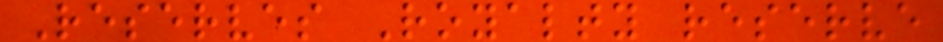Reserves Royalty reserve
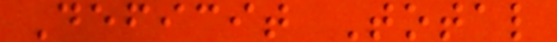Deficit Total
